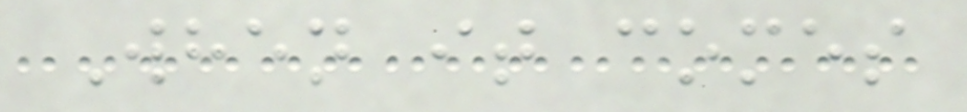When it comes
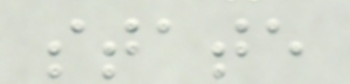state
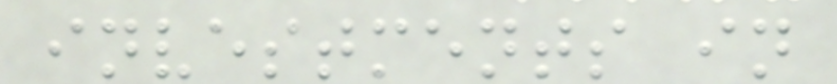investments in
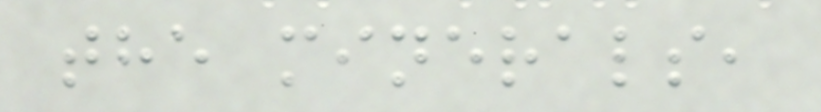the minerals,
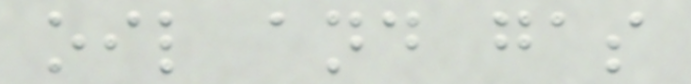oil and gas
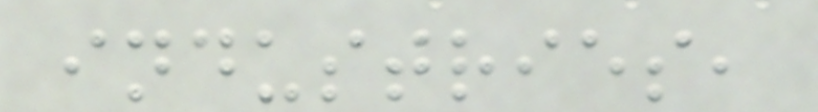industries,
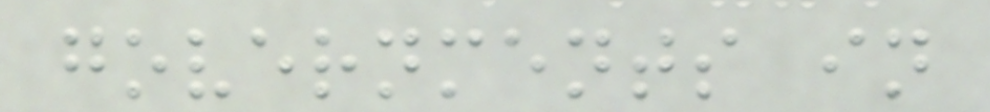governments in
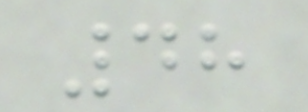48
